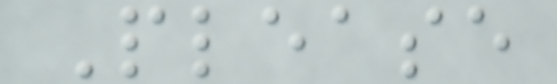Please
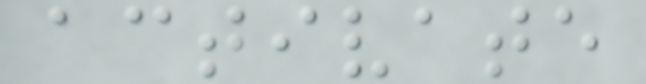activate
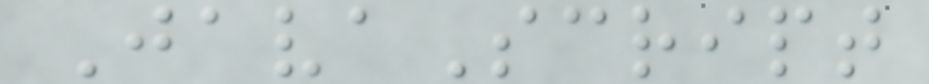JavaScript
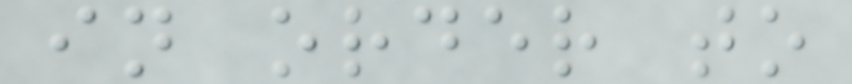in order to
